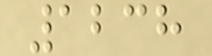1238
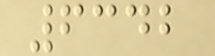6342
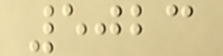5023
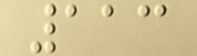113
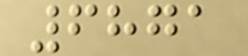6871
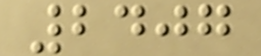2407
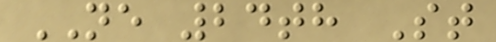NE 24th St
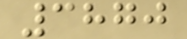3870
